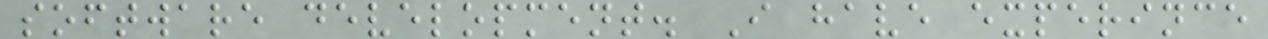software development. I have experince
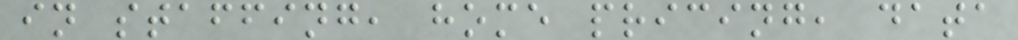in staffing, home pricing, data
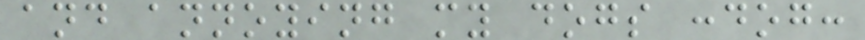and annoying my dogs :dog:
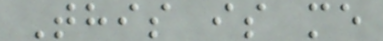This is me
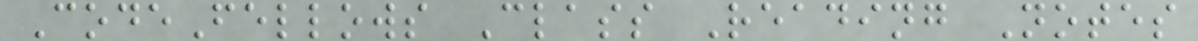CodeFellows Class Reading Notes
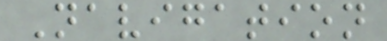Navigation
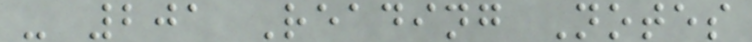- 201 Reading Notes
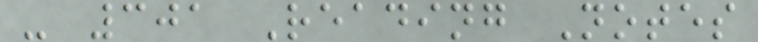- 301 Reading Notes
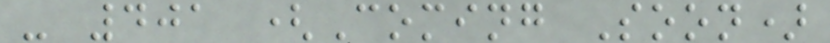- 401 (Coming Soon)
